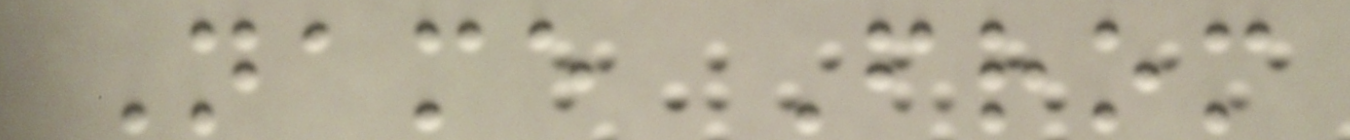Name From
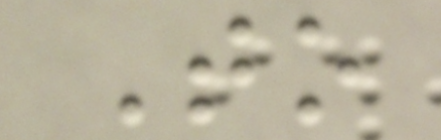To
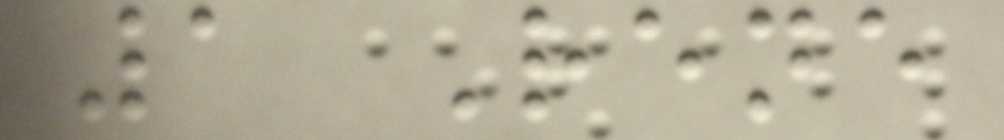1 Rene
